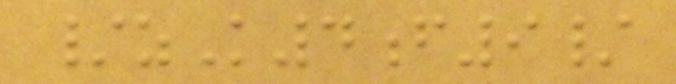/zK4f9/
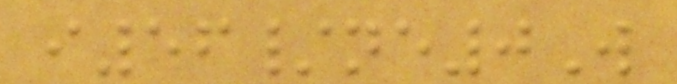i56/ne0W
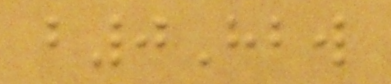b0Hbw
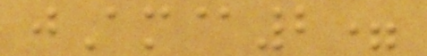jAm@2=
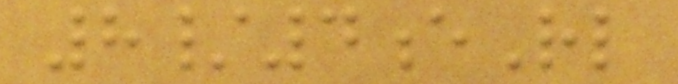8/4eRl
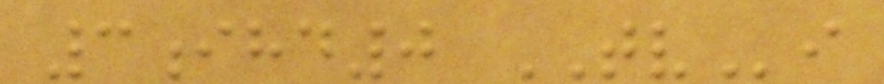3ihd0 TVi
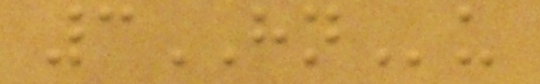3HNu
